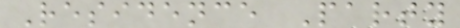Residence Party
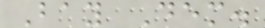Bay Dem.
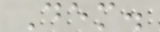Dem.
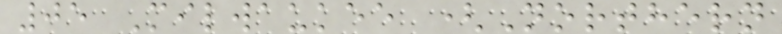05 Milwaukee (Northern
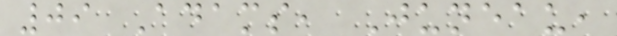09 Adams, Juneau,
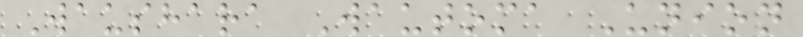Waushara Wautoma Union
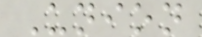Union
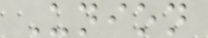Union
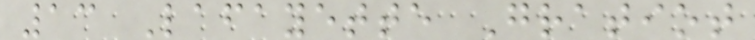13 Lafayette Gratiot
